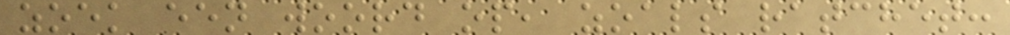zoek een woord op, zoals ratchet:
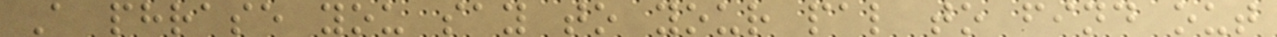A phrase you say to your pal to find out
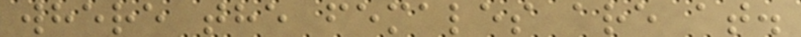where the females are at.
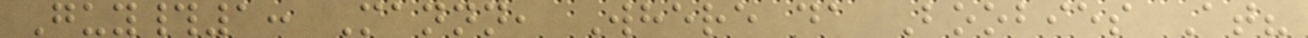Guy#1: Mannn, Where da Boobies At?
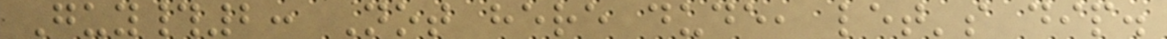Guy#2: Not here dude, let's dip.
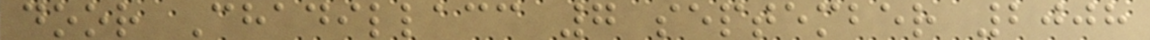door Chadillacc 7 september 2008
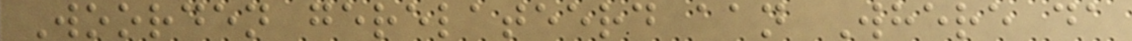Woorden gerelateerd aan Where da
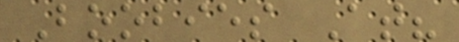Boobies At?
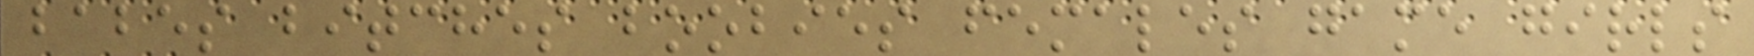babes bitches boobies females game girls
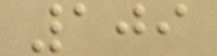109
